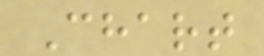Chart
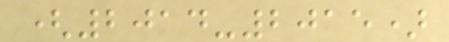(2014-2015)
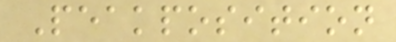Peakposition
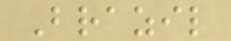Brazil
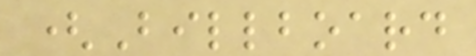(Billboard
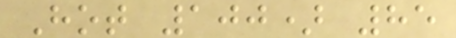Hot 100) 85
